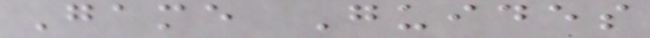Game Guides
